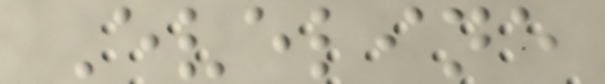Eveline
